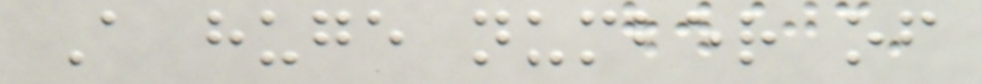A huge number of
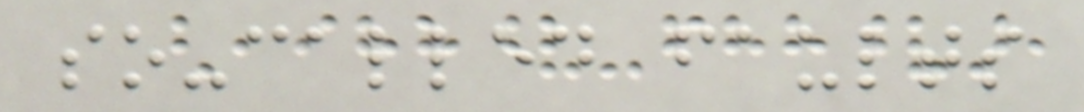so-called faults
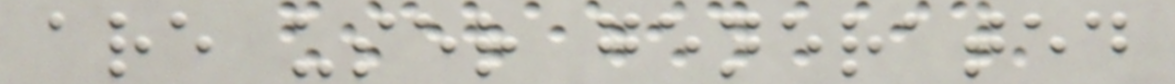are user generated
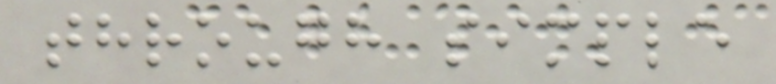through simple
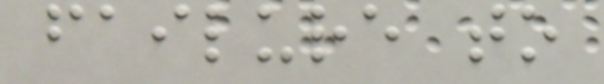failure to
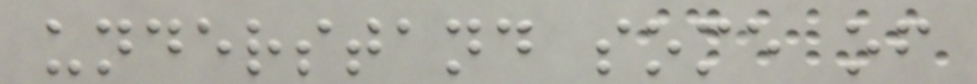understand some of
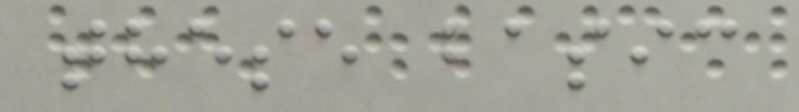these basic
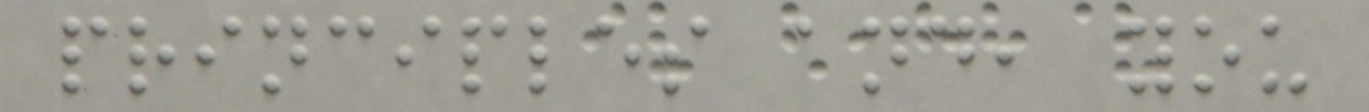principles and, you
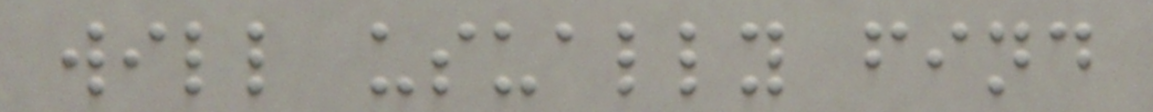will usually find
